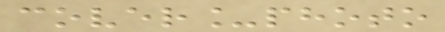cover_photo
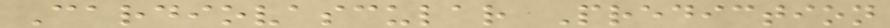Cardiovascular Prediction
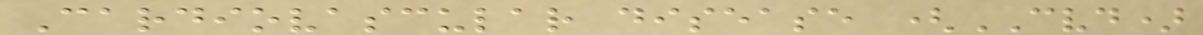Cardiovascular disease (CVD)
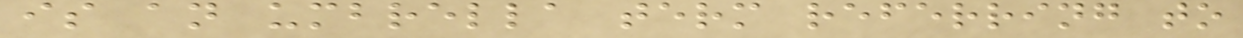is an umbrella term referring to
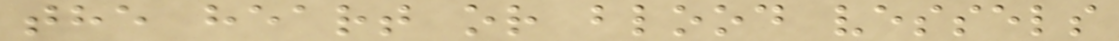the heart or blood vessels
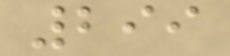299
